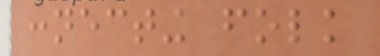connecting folk
